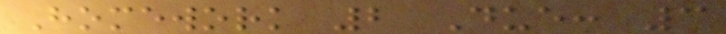Homework 2 Due: 3
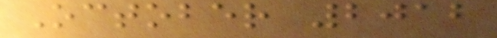October 2012
